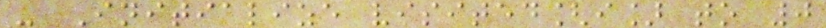- Initialize visited[i] to 0
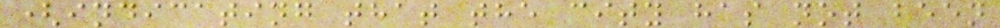(indicating that the city has not been
